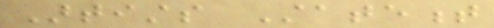Artists Statement
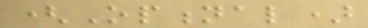(Optional)
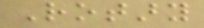Rotary
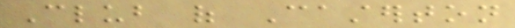Club of Casterton
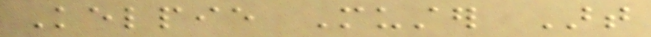Kelpie Muster Art
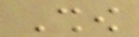Show
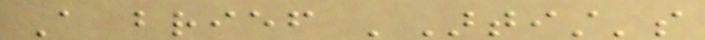A brief 'Artist's
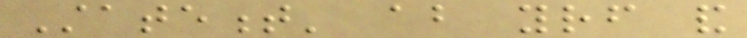Statement' about yourself and
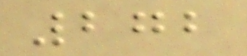272
